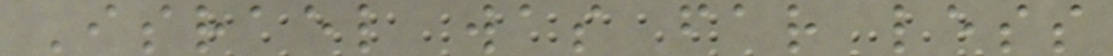Israel was far less
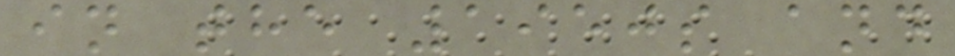in the 1950s and
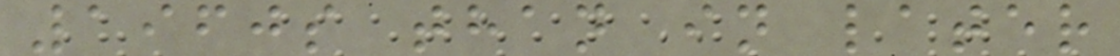1960s than in later
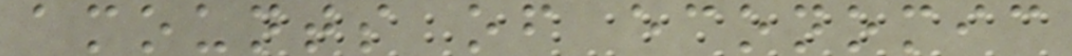amounts of economic
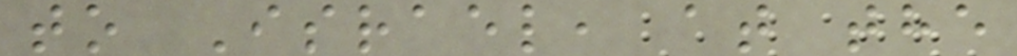to Israel, at the
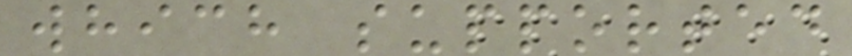which supported
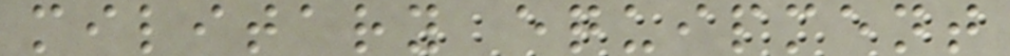military equipment
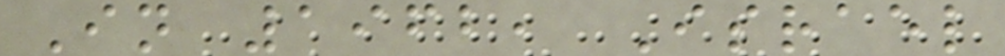In 1962, Israel
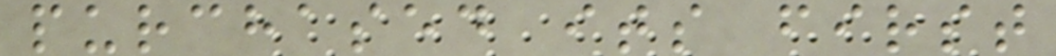purchased its first
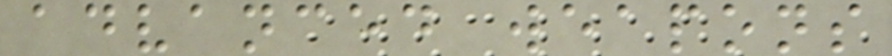advanced weapons
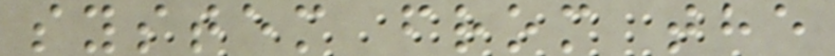system from the
